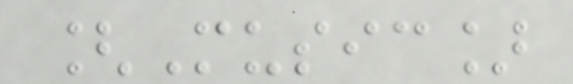[Music]
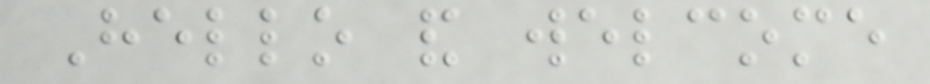Hello and welcome
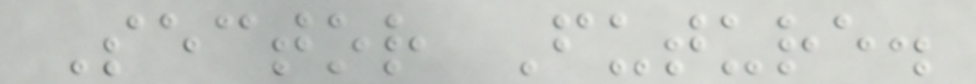Sector Future.
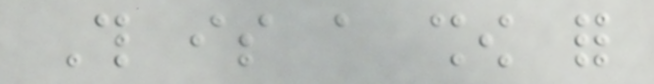This is a show for
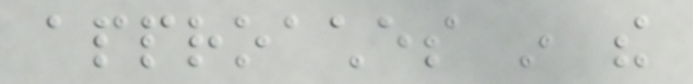approaches in the
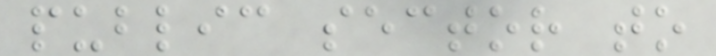public sector to
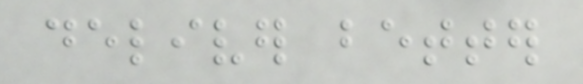deliver better
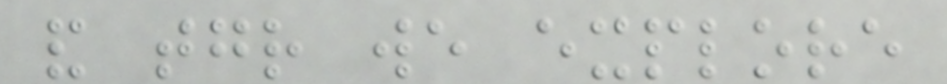and together we explore
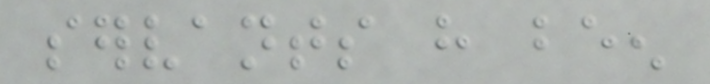servants have been
